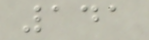141
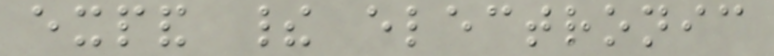expand their electronic
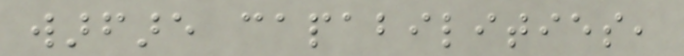warfare capabilities,
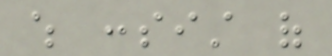which consist of
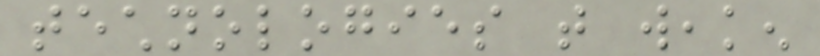technologies that weaken
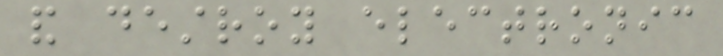and destroy electronic
